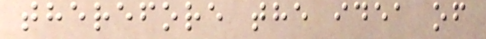therefore the idea of
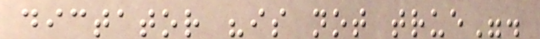dictator "is not true".
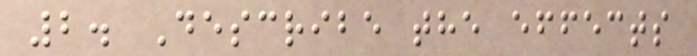2. Describe the effects
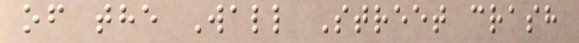of the Wall Street crash
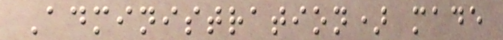Administration) made
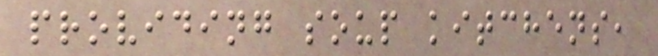providing soup kitchens,
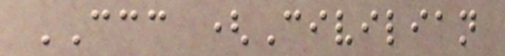CCC (Civilian
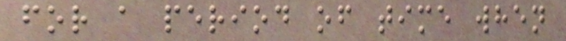for a period of time when
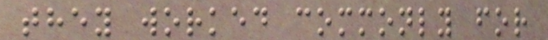they worked commonly for
